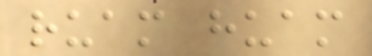ruam huam
